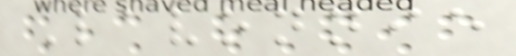Lavonnie
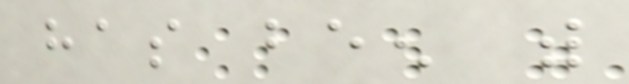has been with
